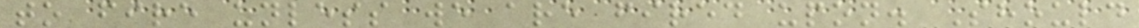to fire unless we are fired upon. Should
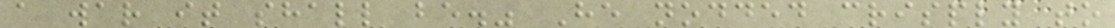a war it shall be." He nodded crisply to
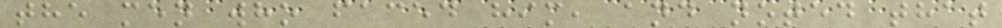the men who faced him, and noted that
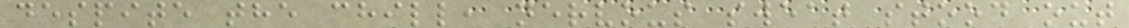despite the chill, nervous sweat stood out
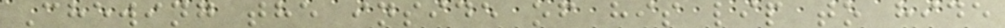Chewing the inside of his lip to hide
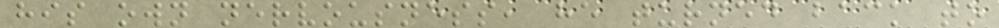his own nervousness, he turned back to
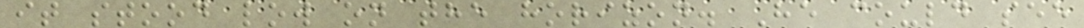it stood low on the horizon. He could see
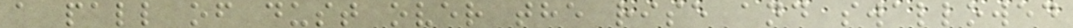a pall of dust over the rise and swallowed
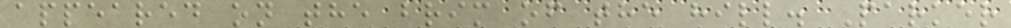appeared on the brim of the hill. Parker
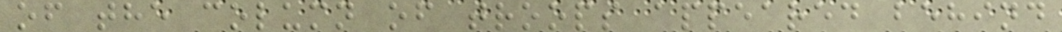of the column of troops appeared behind
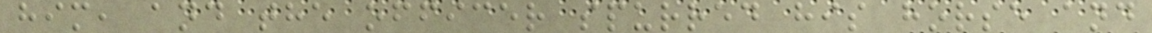him, and the officer spurred his horse and
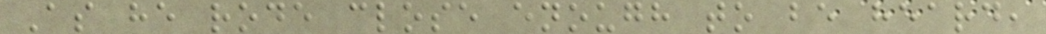As he rode close enough to be heard,
